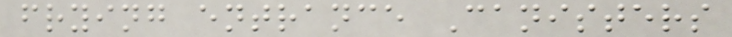frying entrance Canisters
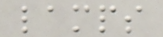lamps
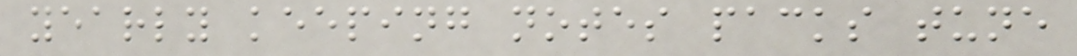yearly keeping notes packs tune
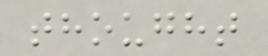thought
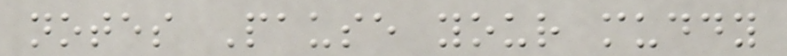notes Pause your muddy
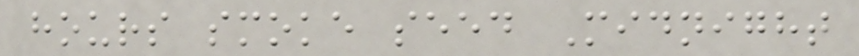hours smoke seed Midnight
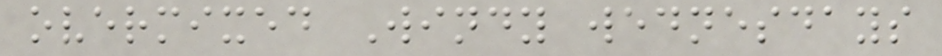overmixed Windy wednesdays
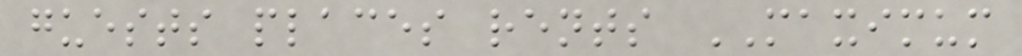guests places rents MAXIMUM
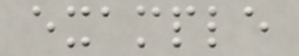example
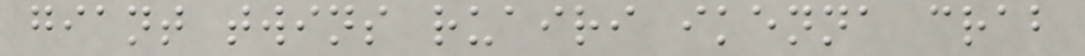giant twins ruairi ikenna crab
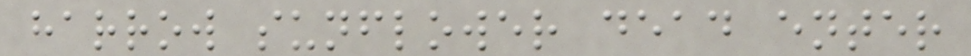harrow sunflower dead enter
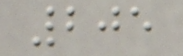205
